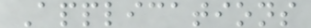Applications
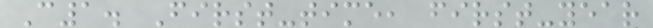C1. First-time, first-year
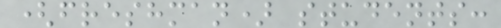(freshman) students:
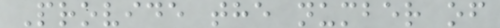Provide the number of
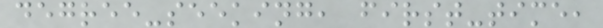degree-seeking, first-time,
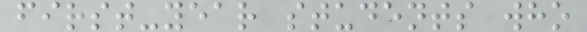first-year students who
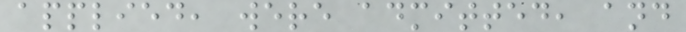applied, were admitted, and
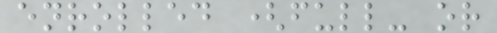enrolled (full- or
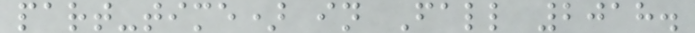part-time) in Fall 2018.
